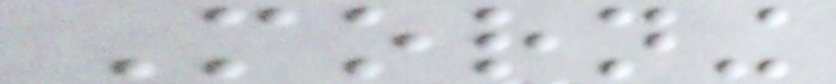Morning
